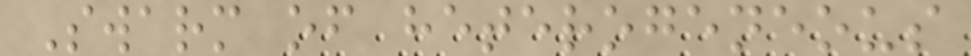Swarm of heterogeneous
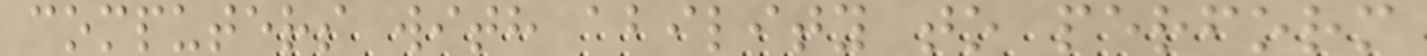computers with ability to perform
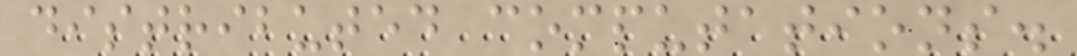distributed computations.
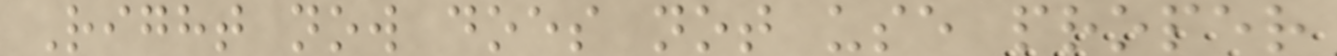Right now does not use proper
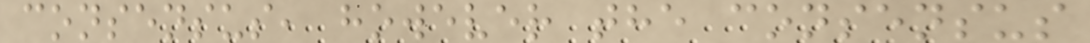consensus, however the consensus
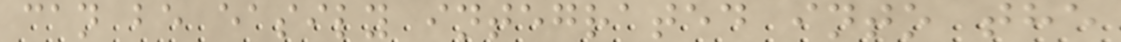can be easily integrated into the
